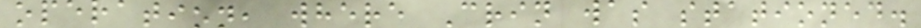operation, where Crin was stationed.
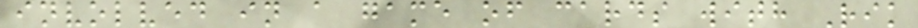involved in a game of cards with Rik
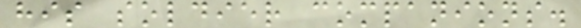his soldier companions.
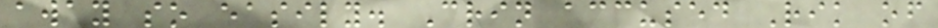away so easily. Crin accused Rik of
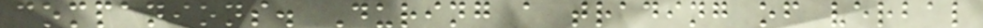companions. During a trading of verbal
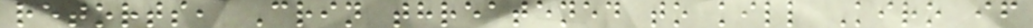retorts, Crin threatened to kill Kiro if
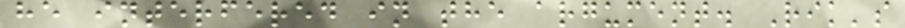he interfered in the argument. Rik's
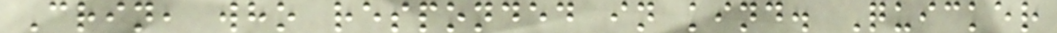Crin, who responded in kind. Quicker
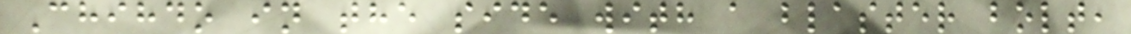Chihdo in the side with a blaster bolt,
